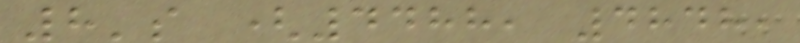8's (4488, 4848,
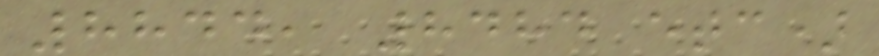8844, 8484 etc)
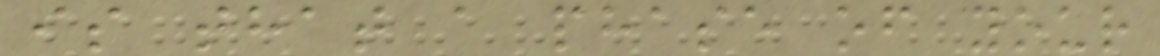is that a phase of your
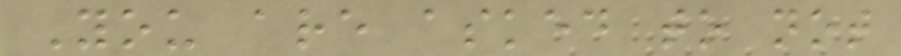You are asked to not
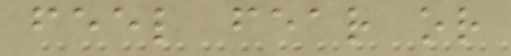feel fear or
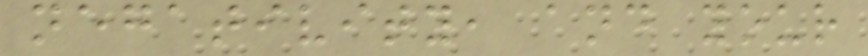negativity, and your
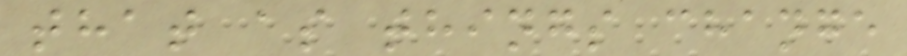that as things change
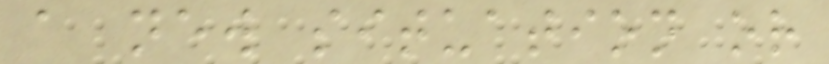a new situation or
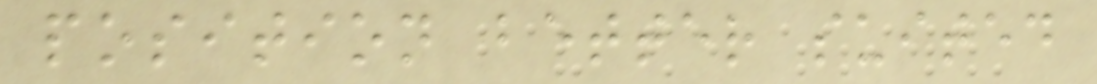position better suited
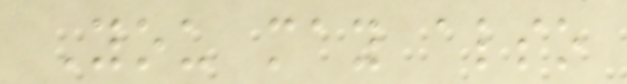You may also
